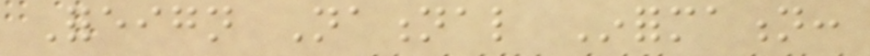Foreign National Information:
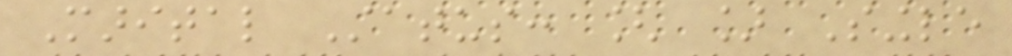Marital Status: [ ] Single
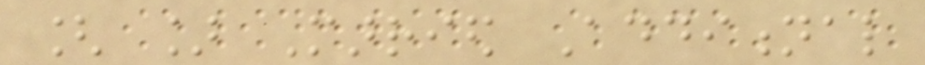[ ] Married Additional
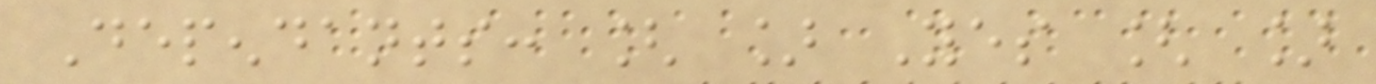Dependants: [ ] Yes [ ]
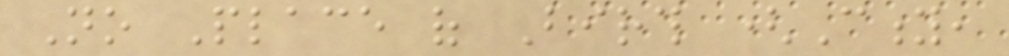No Place of Birth (City,
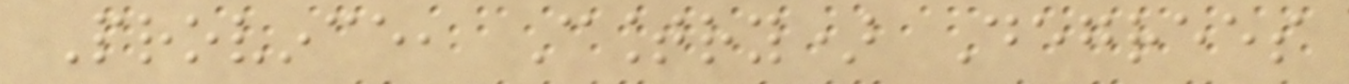Province, Country) Degrees
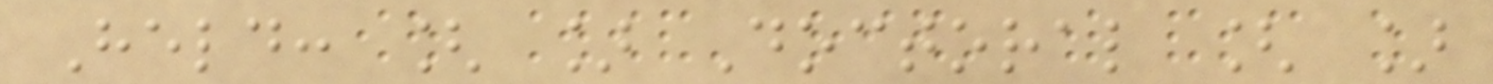Held: [ ] Doctoral [ ]
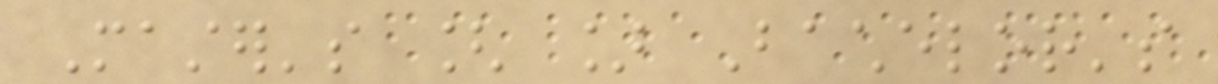Master's [ ] Bachelor's
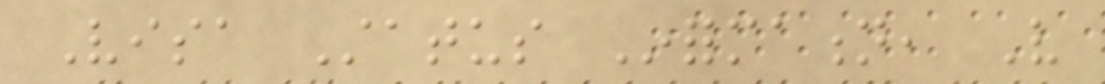Visa Status Information, Very
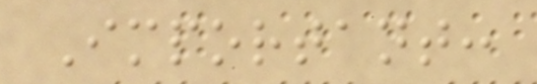Important:
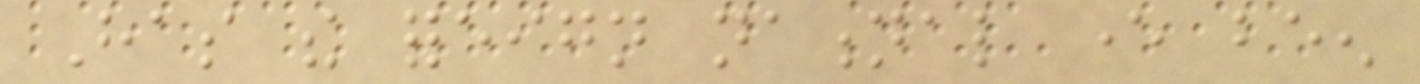Has the foreign national ever been
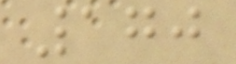170
